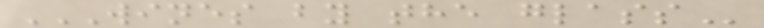WINES BY THE GLASS
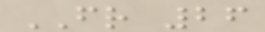FR 26
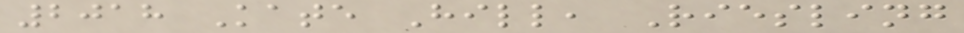2018 Kate Hill, Riesling
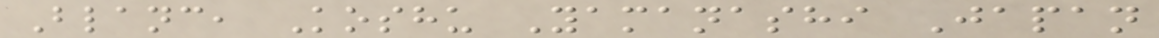Blanc, Koshu Yamanashi Japan
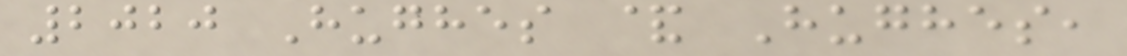2020 Hughes & Hughes,
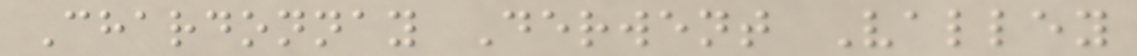Chardonnay Derwent Valley
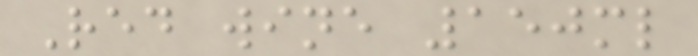Red wine 150ml
